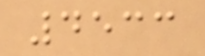4533
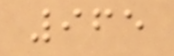965
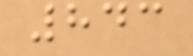843
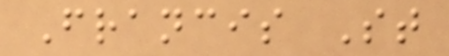Francis St
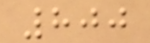800
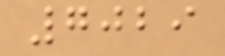7029
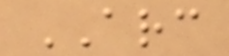ARC
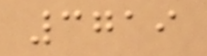3719
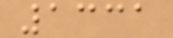1331
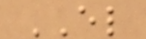EL
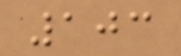103
